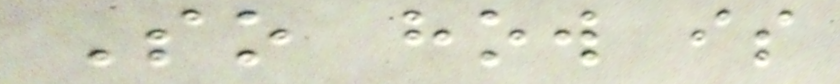So how is
